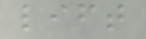lift
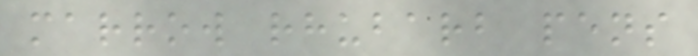marrow rhubarb pens
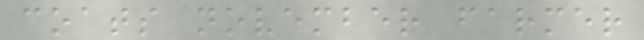coats november farmer
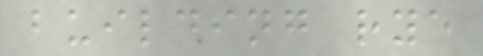building rye
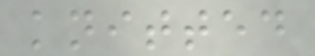knitted
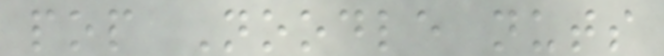pop Noodle nuts
